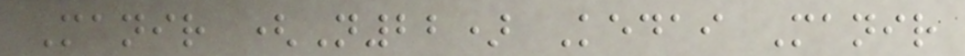Manir (N22) Kedai Manir
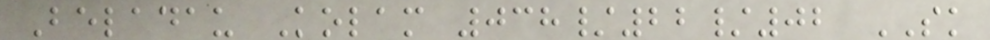Beladau Kolam 038/22/02 SK
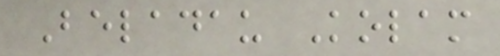Beladau Kolam
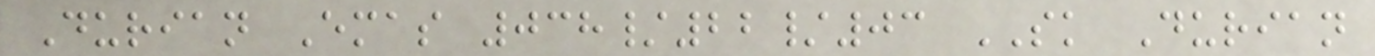Durian Emas 038/22/03 SK Durian
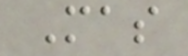Mas
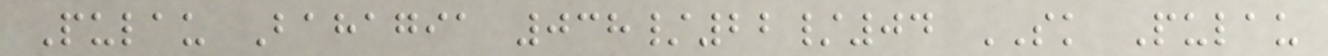Pulau Bahagia 038/22/04 SK Pulau
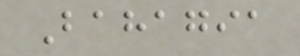Bahagia
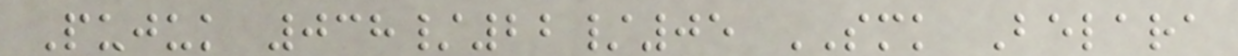Pujuk 038/22/05 SMK Belara
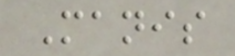Manis
